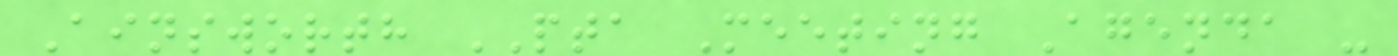Ainsworth PTA Meeting Agenda -
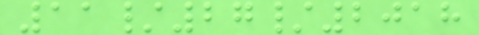11/27/2018
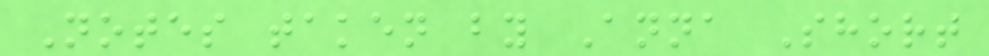Notes taken by Anna Short
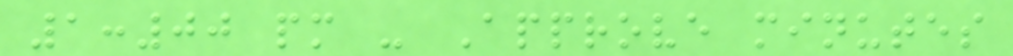1:00 pm - Approve minutes
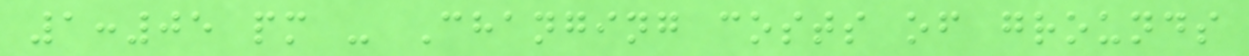1:05 pm - Changing costs of grounds
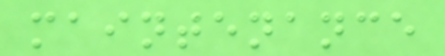maintenance
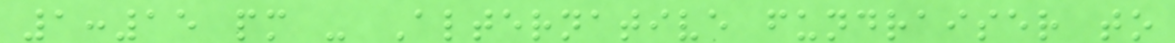1:15 pm - Alternative fundraiser to
